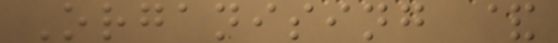Organising &
